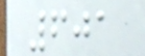601
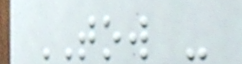TOW -
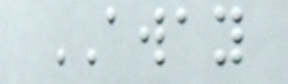AWAY
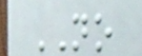NO
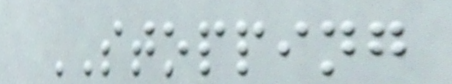STOPPING
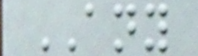ANY
